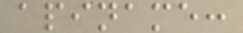apiname:
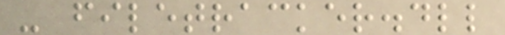- filetracker.dll
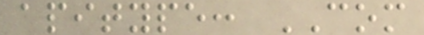apitype: COM
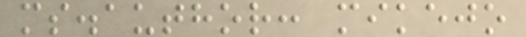ms.author: mikejo
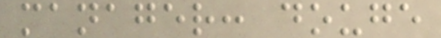manager: douge
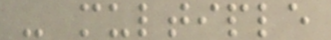- multiple
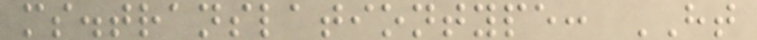ms.translationtype: HT
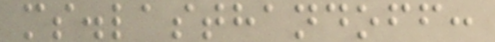ms.lasthandoff:
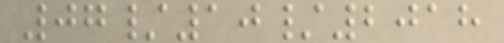07/10/2018
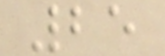25
